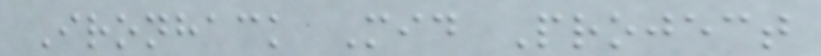Ironhack Mid Project
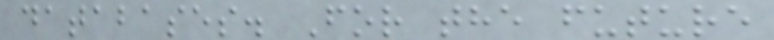databases. For the future
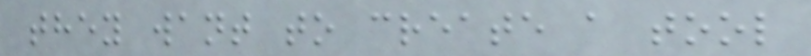they want to create a tool
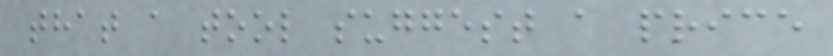that a tool suggest a price
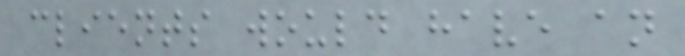clients would have an
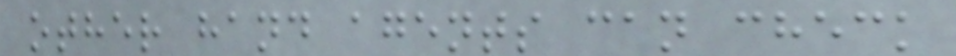other hand agents can check
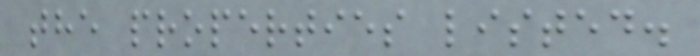the properties listed.
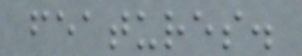features.
